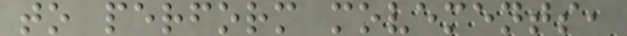to perform movements,
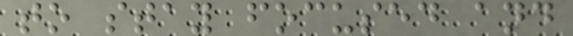to stay focused and
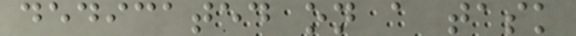dedicated on a task
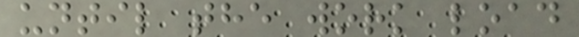until the work load
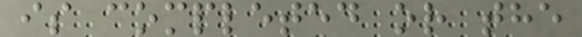is completed or the
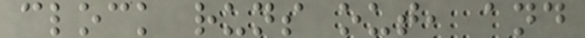clock runs out, and
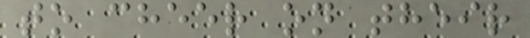to cheer on their
